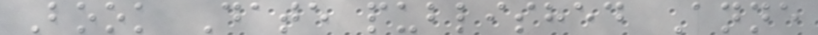Book Date published Anne
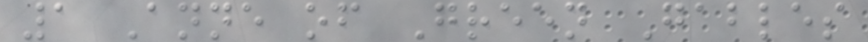1 Anne of Green Gables
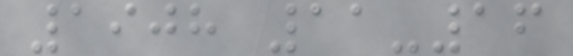1908 11-16
